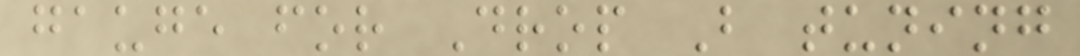gauge for Drop B tuning
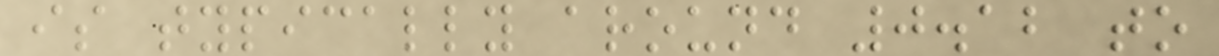is typically around 0.12 to
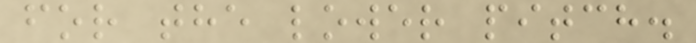for the lower pitch.
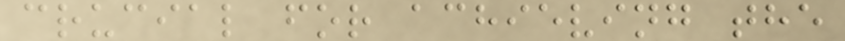crucial for achieving the
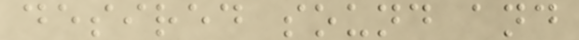desired sound and
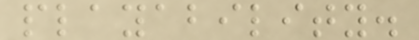playability.
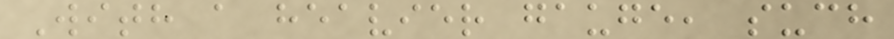With a heavier gauge, such
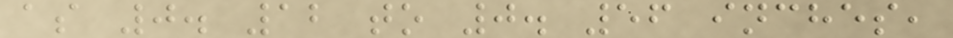as 0. 12 to 0. 56 inches,
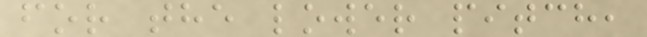for the lower pitch,
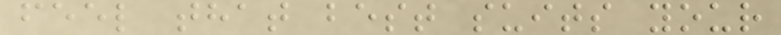feel that best suits your
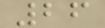26
